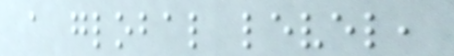a global level,
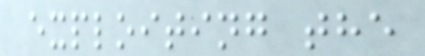exploiting the
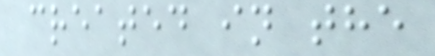created in the
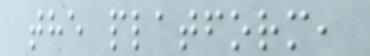the platform,
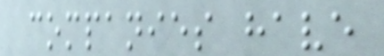companies have
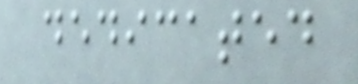dedicated
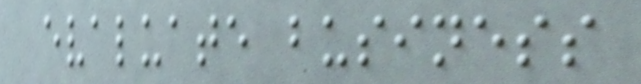evaluate business
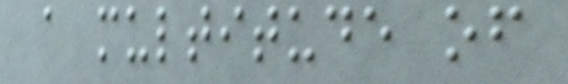a multitude of
